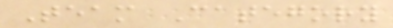Team Category
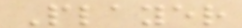Player
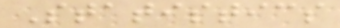Statistics
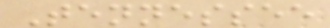Tennessee
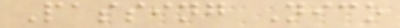Passing Nico
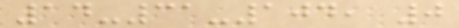14-31-104, 0
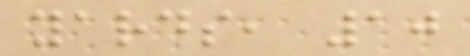yards, 10
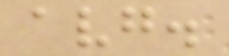avg.
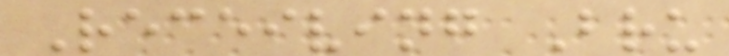Receiving Bru
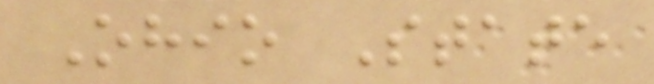Ohio State
